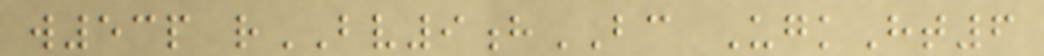w53p rBV9hBC UgkHt6
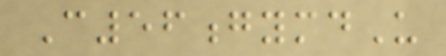C56gymdU
